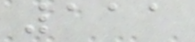111
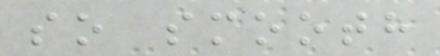so smooth
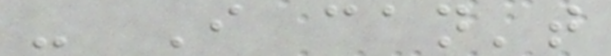- I can't
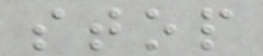stop
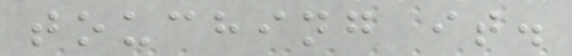touching it.
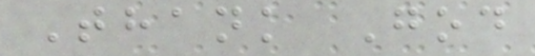Thank God
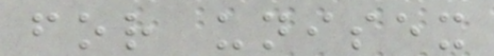for unisex
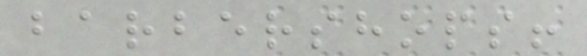barbershops!
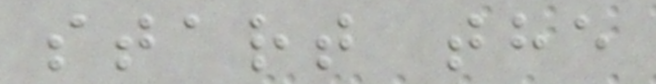start the
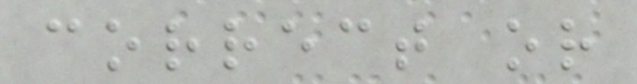correct or
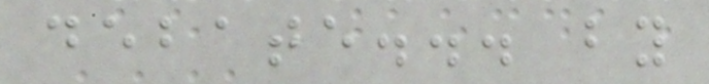debate... by
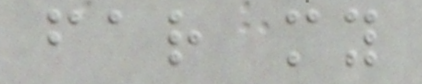far my
